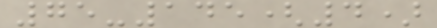75-145(4)
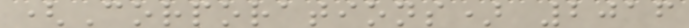(Corporations) 2016
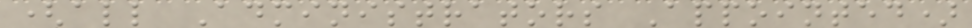(all Administrators Appointed)
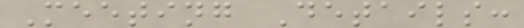Meeting Details:
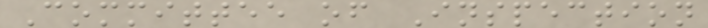Committee of Inspection
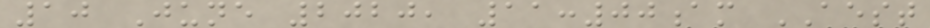10 June 2020, 11:00am AEST
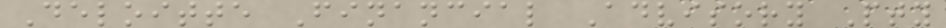Deloitte Financial Advisory Pty
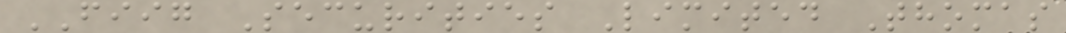FIIG Securities Limited Thomas
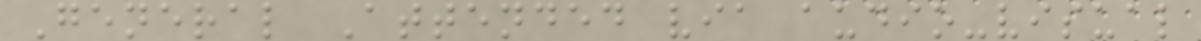General Attended via audio-visual
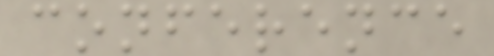conference
